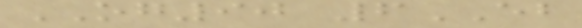OG90 6EB
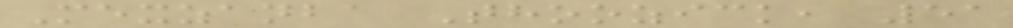Mexzanba Thoozick, 51
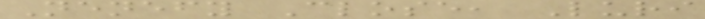Nenefy Close, Luri
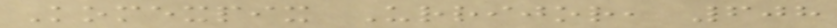Komexpix Urrijor, 608
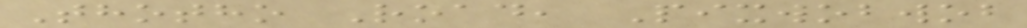Thotho Road, Pixwobwob
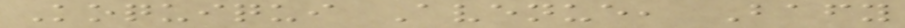Koquiqui Avenue, Bafy
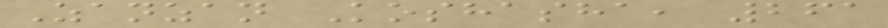Zanzan Koshasha, 261
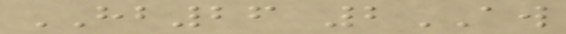HB26 2AW
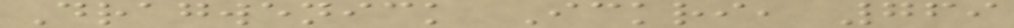Dragwenick Ickri, 769
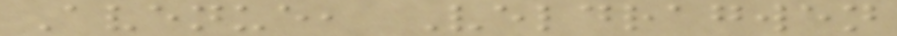Avenue, Veldragwen
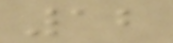12
